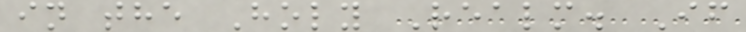in the Holy Realm. If
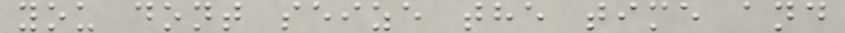you dont seize the time and
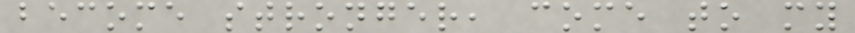become stronger, come to my
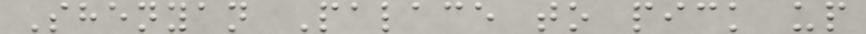Shenyan Palace to pick up
